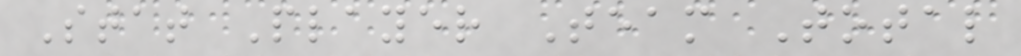Stat Player Team Total
